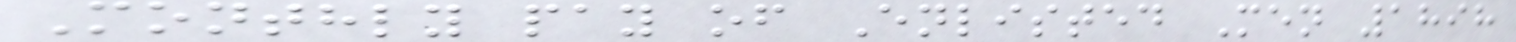Monthly pay of Enlisted Men 1898
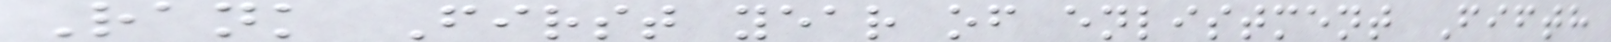Rank First year of enlistment Fifth
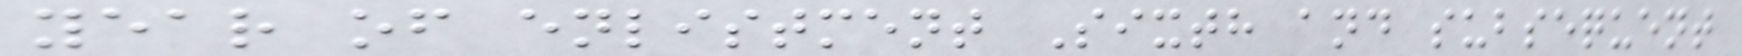year of enlistment Sixth and subsequent
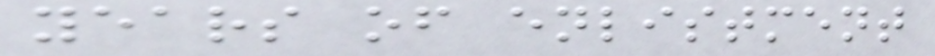years of enlistment
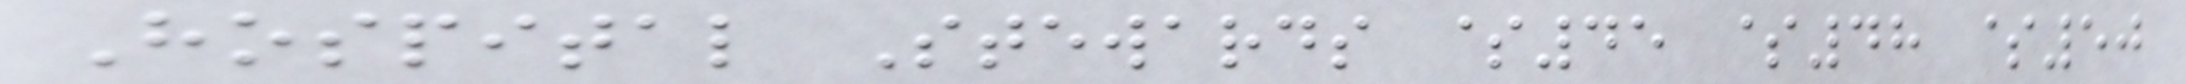Hospital Stewards $45 $48 $50
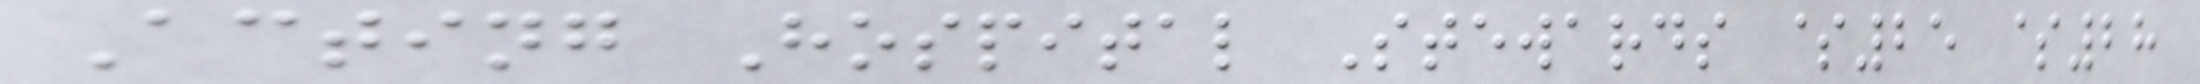Acting Hospital Stewards $25 $28
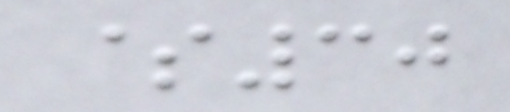$30
